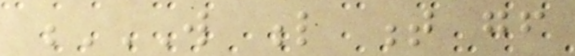W L T GF
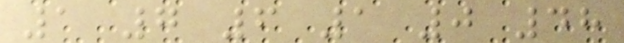1 7 6 1 0 48
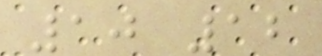10 12
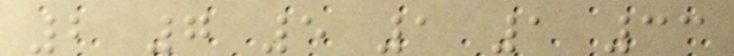2 7 5 1 1 33
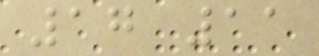17 11
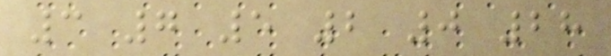3 7 5 2 0 28
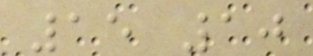15 10
